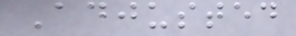Adjusted
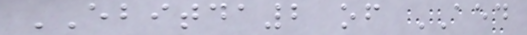EBITDA2 of AED
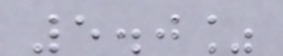5.0%
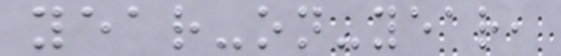year-on-year,
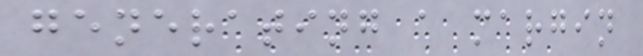generating a margin
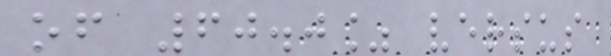of 60.0% versus
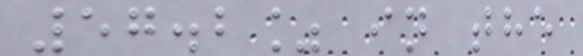57.2% in the
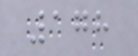178
